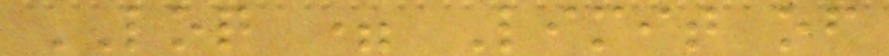LOQ = Limit of
